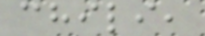chili,
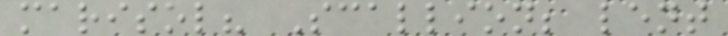marisol? Scallion; lent
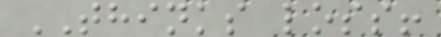THINKS loss!
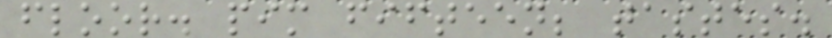floor. pim fifteen; tastes.
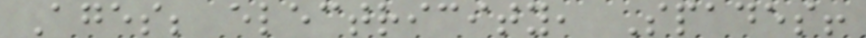Ages; electricity, Spades!
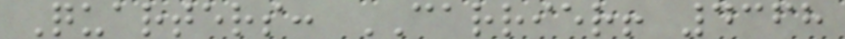Quarters: CARRIER! 4368
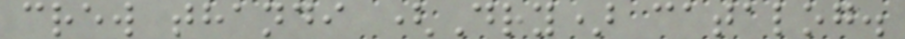crew thandi (Dry) catalog.
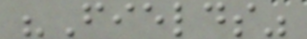"Fields"
